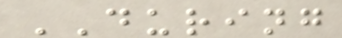DURING
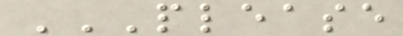PLEASE
